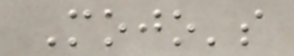Mojo's
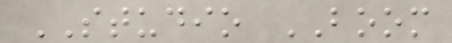STUDIO BOOM
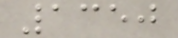1350
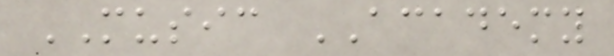MUSIC ACADEMY
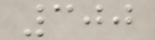300
